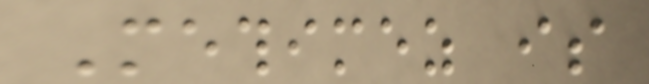Methimez is
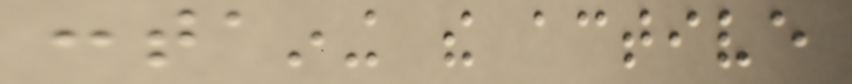containing the active
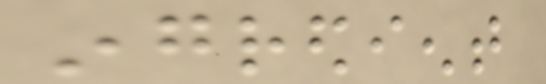ingredient
